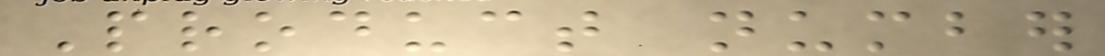Product number
